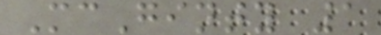McGinty 1
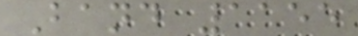Band 1155
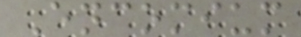Encomium
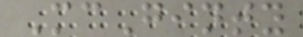McGinty
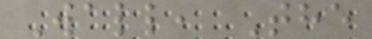Wall, The
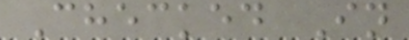Checked In
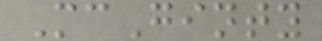McGinty
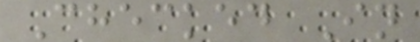Checked In
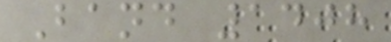Band 1408
